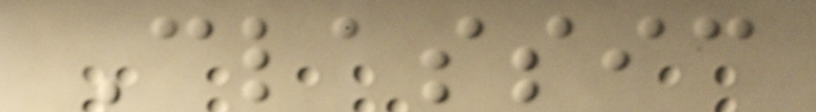Classic
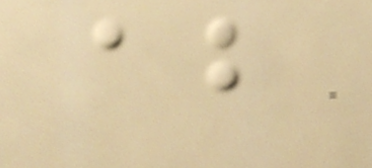about
